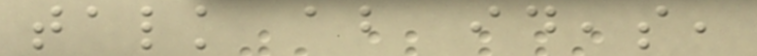talk about ideas,
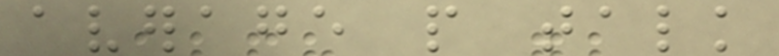average people talk
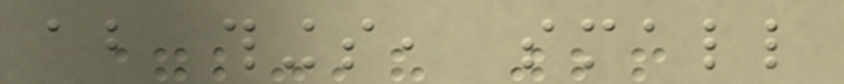about things, small
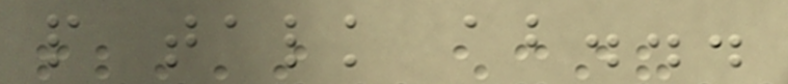people talk about...
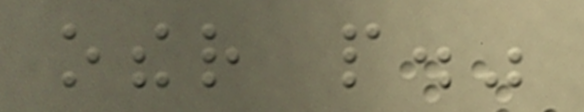other people."
